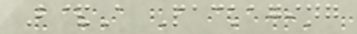B&A Packaging
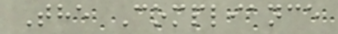The Compliance
